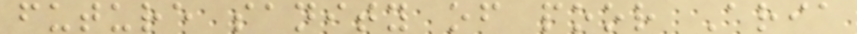future sanity of poor Aria
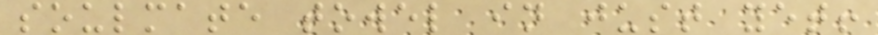soulmate towel in just yet!
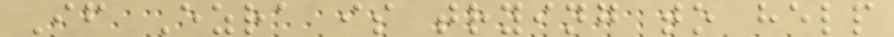If Ezra is trying to help
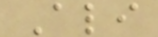Ali
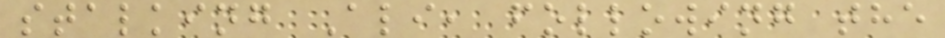stalking Ali, following the
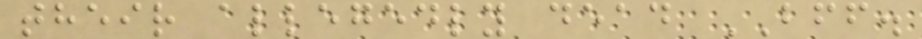their allegedly dead BFF.
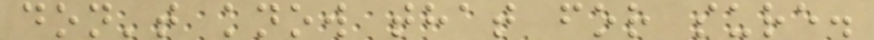don't know that for sure.
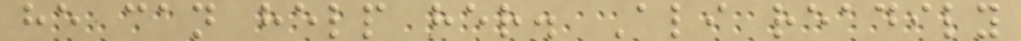he can help her. Ali readily
